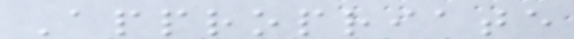Appropriate
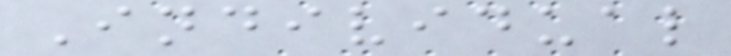Individual
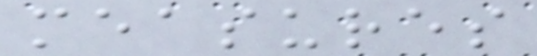measures
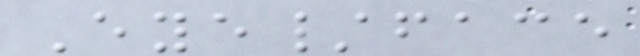Eye/face
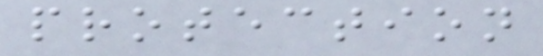protection
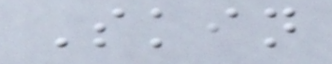Skin
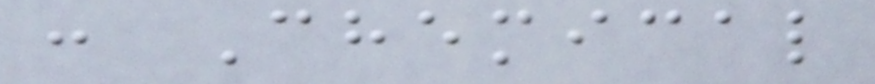: Chemical
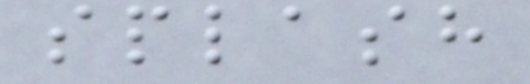splash
